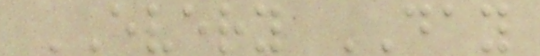EVERY DAY
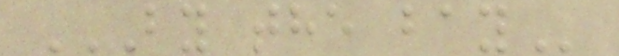BY THE BAY
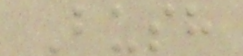Bush
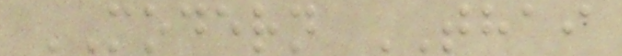MODERN THAI
